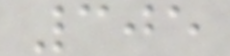305
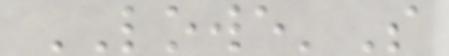LOWE'S
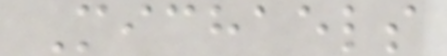Michaels
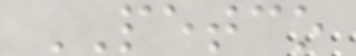PETCO
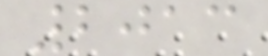2013
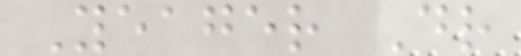Yeager Dr
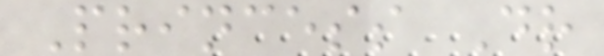Princess Dr
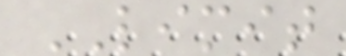LIMIT
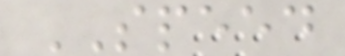SPEED
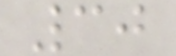30
